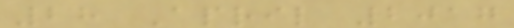28 April 2017
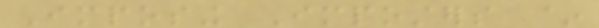Imposing Imposters ~
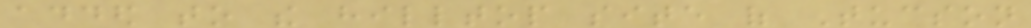added to the hilltop site of Tucson
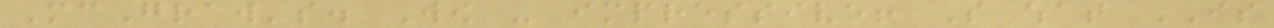McGraw's. Wow - impressive! So what IS
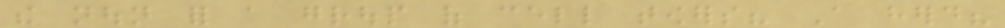the noun for a group of cell towers? A herd?
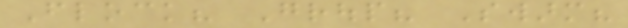Flock? Group? Swarm?
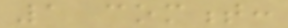1 comment:
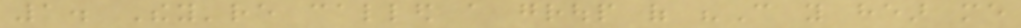1. They're called a group of "Can you hear me
